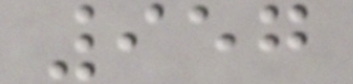957
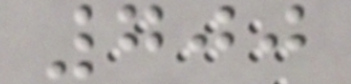700
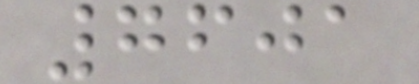7601
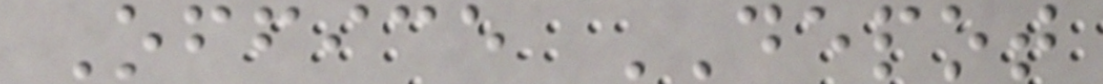Office DEPOT
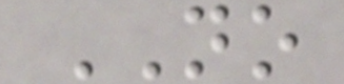NO
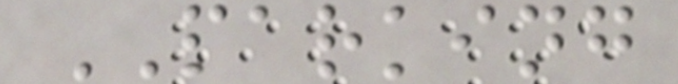PARKING
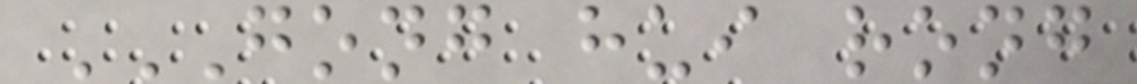GONG HUI RONG
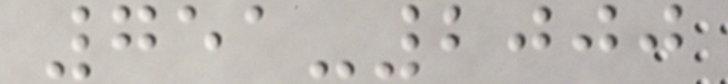751-2000
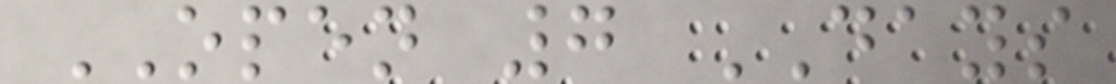OPEN 7 DAYS
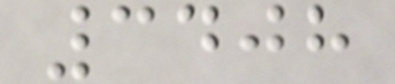3408
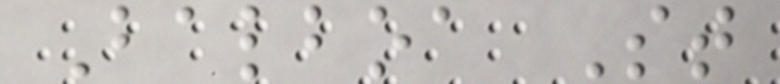Balboa St
